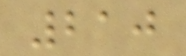210
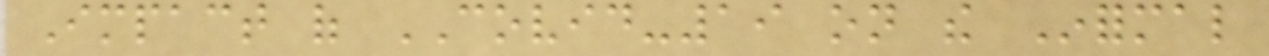Impact of COVID-19 on the Informal
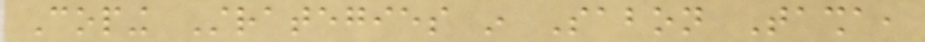Coping Strategies in Sabon Tasha,
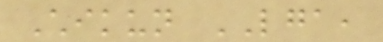Chikun LGA,
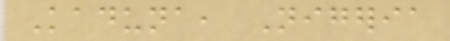Kaduna, Nigeria
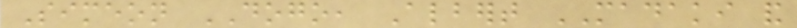Simeon DOGO, Albert MADAKI and
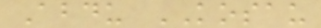Abdu KOSAU
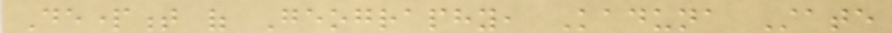Department of Geography, Kaduna State
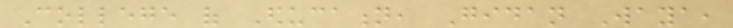College of Education, Gidan Waya,
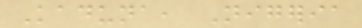Kaduna, Nigeria
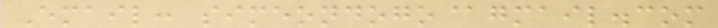Email: simeondogo@gmail.com
